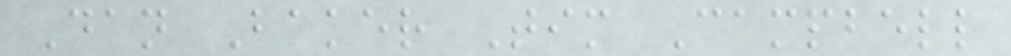Dan Baker Tim Campbell
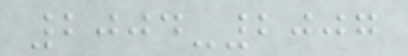2004-2007
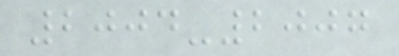2004-2007
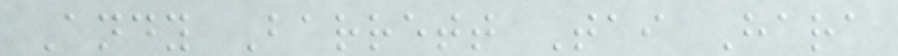Andy Barrett Tai Hara
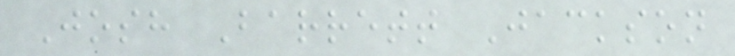Josh Barrett Jackson
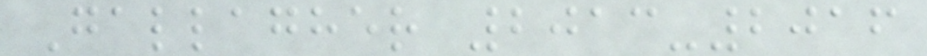Gallagher 2013-2016
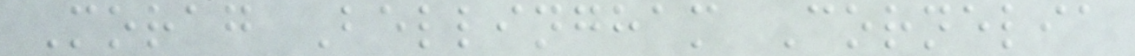Morag Bellingham Cornelia
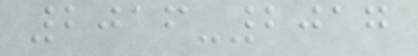2016-2017
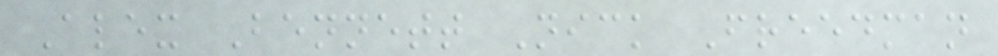Alex Bennett Nick Freedman
